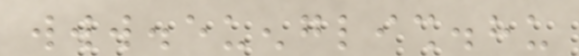www.euenglish.hu
